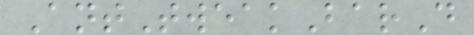AntTweakBarD
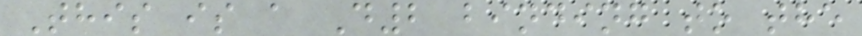This is a D2 binding to the
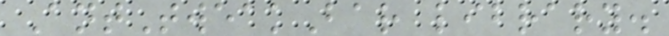AntTweakBar library.
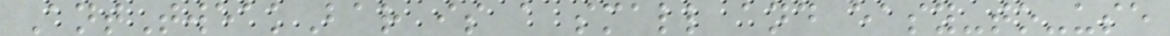AntTweakBar is a small and easy-to-use
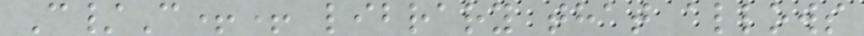C/C++ library that allows
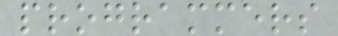programmers
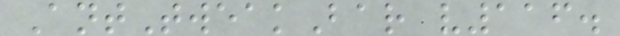AntTweakBar v116.
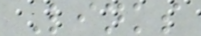Links
